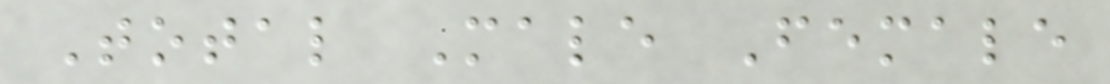Total Male Female
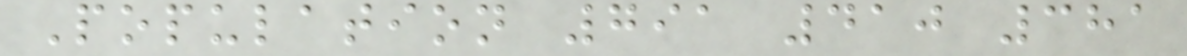Population 791 410 381
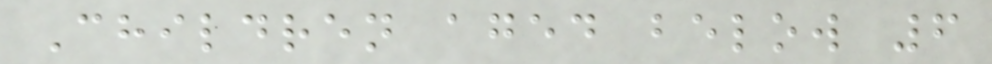Children aged below 6
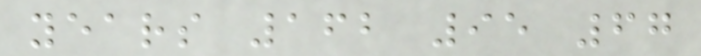years 162 95 67
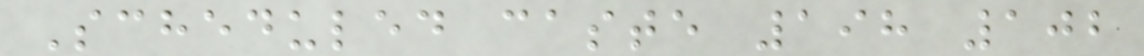Scheduled caste 198 102
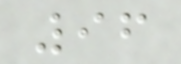96
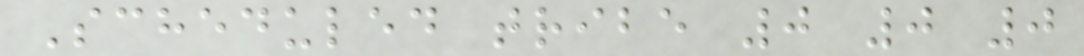Scheduled tribe 0 0 0
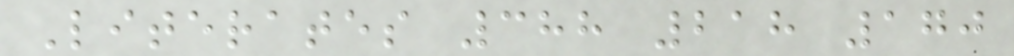Literates 388 218 170
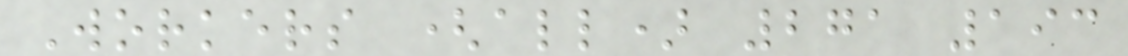Workers (all) 271 193
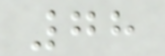78
